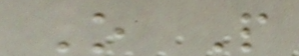O P
